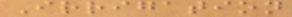Irrigation
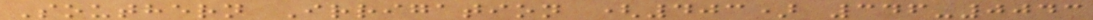Southern Irrigation (403) 346-0043
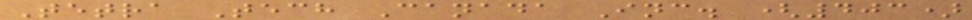Tetra Tech Canada Inc. (403)
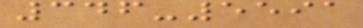346-5591
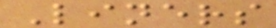Liners
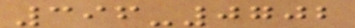396-0702
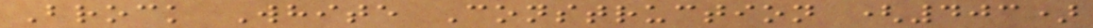Brock White Construction (403)
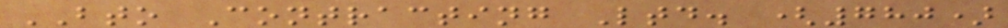BTO Contracting Ltd. (780)
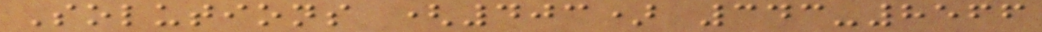Solutions (403) 343-8566
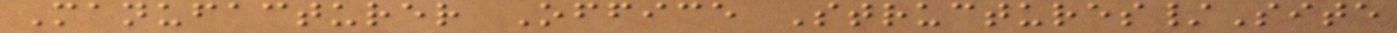Manufacturer Office Structures/Site
